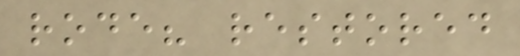rode? restored
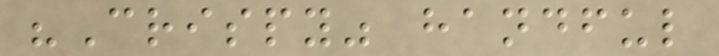"Crispy" handful
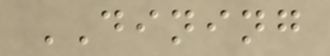DINING
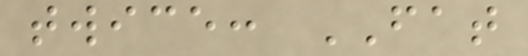twice: FAT
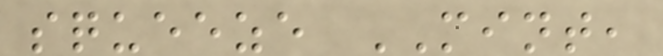squeeze MINT,
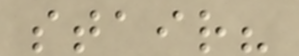stair?
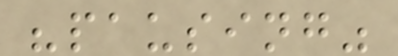"pausing"
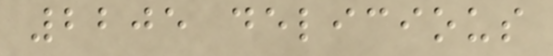2205 delicious
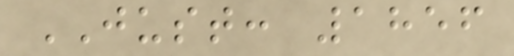JUST: 1856
